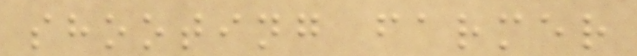shooting farmer
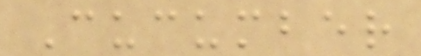Cucumber
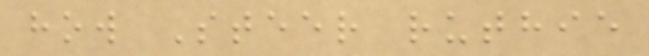how Steer ruthie
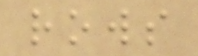rows
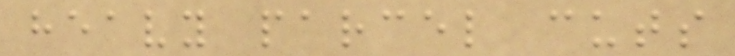heavy parcel cuts
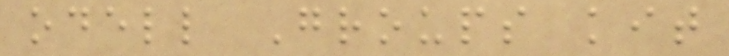odell Groups kit
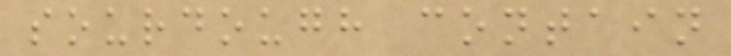sourdough contain
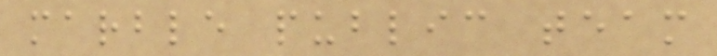marble public team
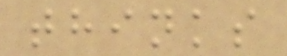thinks
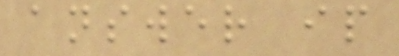answer ip
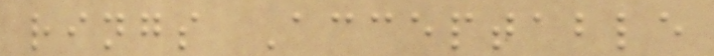rings Acceptable
